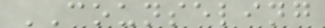COUNSELING
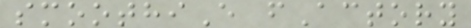smoothiE fActory
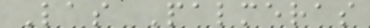Las Palmeras
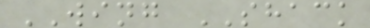WING SHACK
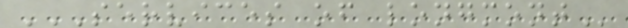SERVICES OF LONGMONT
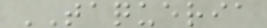TAQUERIA
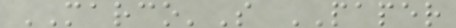MARCO'S PAPER
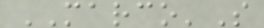MARCO'S
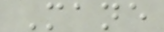Mane
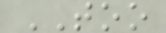TOO
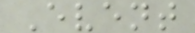Event
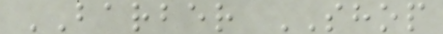BARBER SHOP
